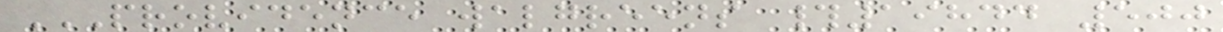PROVIDENCE WALGREENS #19844 500
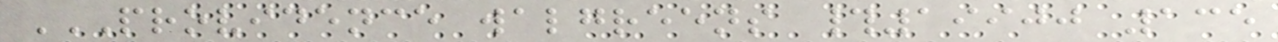PROVIDENCE WALGREENS #19900 135
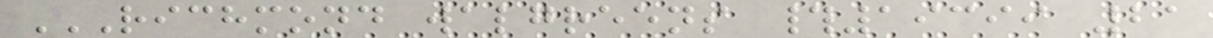RICHMOND WALGREENS #19399 21
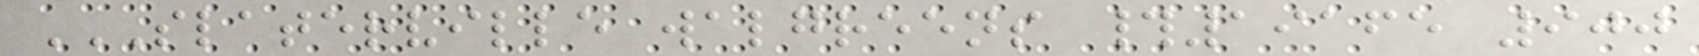SLATERVILLE WALGREENS #19165 900
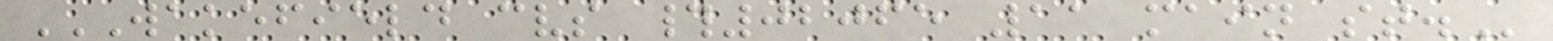WAKEFIELD CVS #02065 11 MAIN ST.
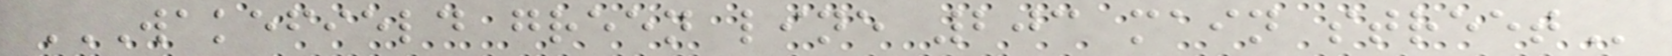WAKEFIELD GREEN LINE 203 MAIN STREET
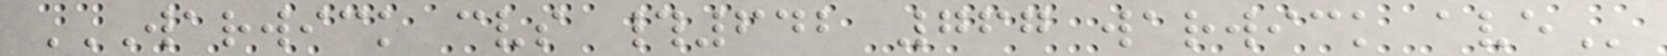WARWICK CVS #642 767 WARWICK AVE
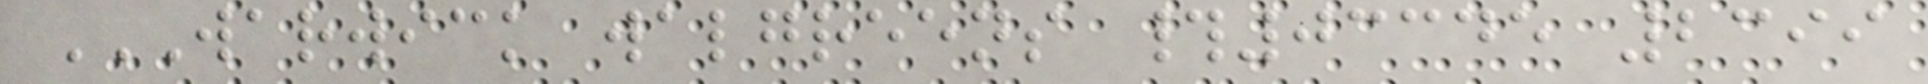WARWICK WALGREENS #03345 2399
